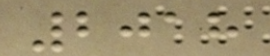2018
